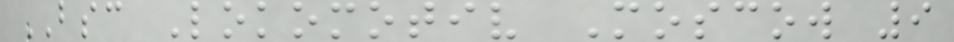BSC Lokomotiv Moscow 9
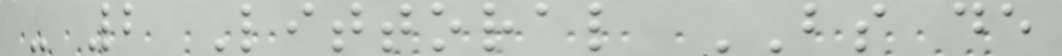- 2 Littoral BS de
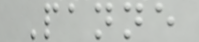Panne
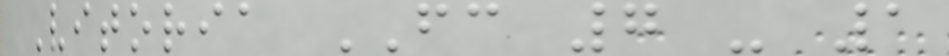Vitoria FC 7 - 1
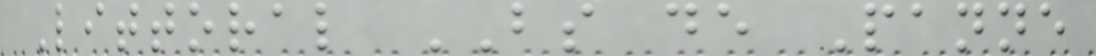Littoral BS de Panne
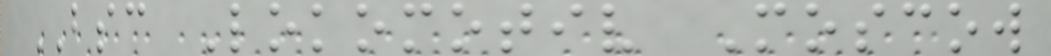BSC Lokomotiv Moscow
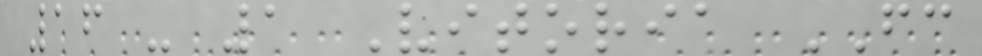16 - 1 Vitoria FC
